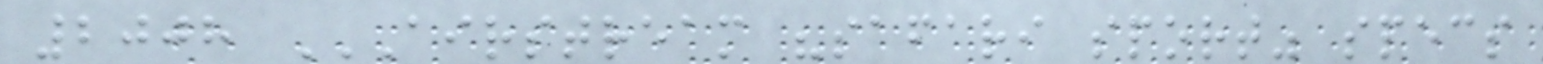2008 AIRSTREAM "SAFARI SPORT" SPECS
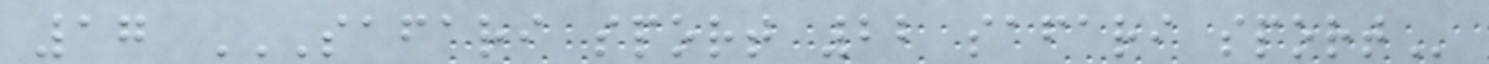17 SAFARI SPORT 22 SAFARI SPORT
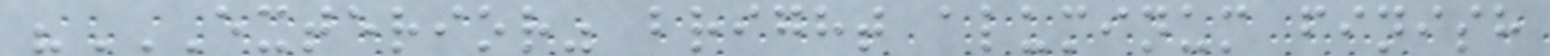"EXTERIOR" BRIGHT ALUMINUM FINISH
